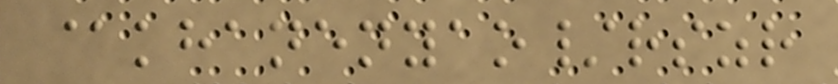@khanenyao/rszr
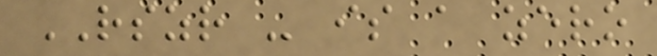RSZR - is a zero
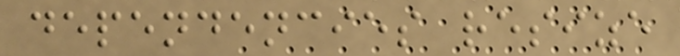dependencies resize
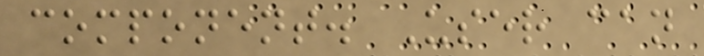component. User can
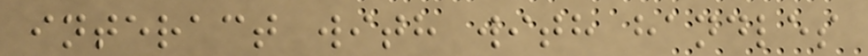interact with with handles
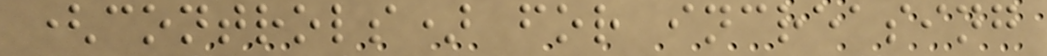(controls) for increasing
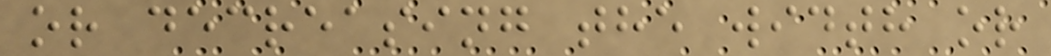or decreasing the width or
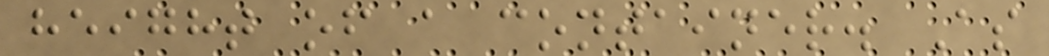height of a container. As
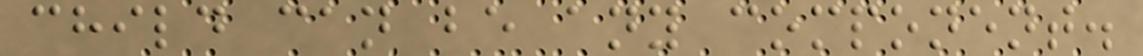child can be any component.
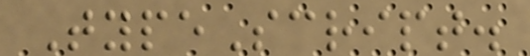TypeScript.
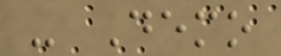- Demo
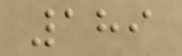189
